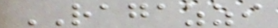RAGAZZI
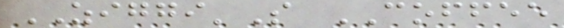ZIGGI'S COFFEE
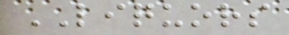LIQUORS
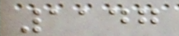1147
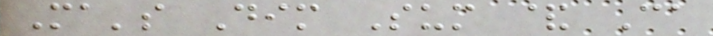Ma's Dim Sum & Ca
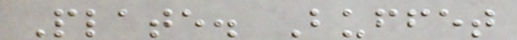Plate. Buffet
